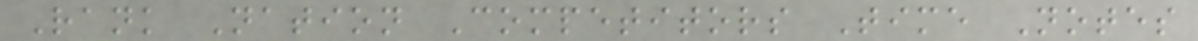Rank Nation Competitors Time Notes
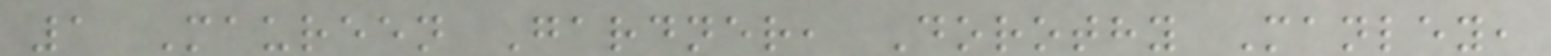1 Maureen Gardner, Dorothy Manley,
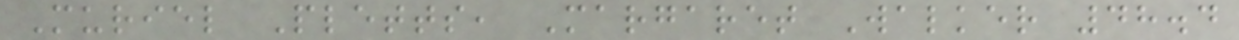Muriel Pletts, Margaret Walker 48.4
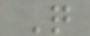Q
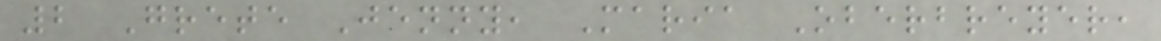2 Grete Jenny, Maria Oberbreyer,
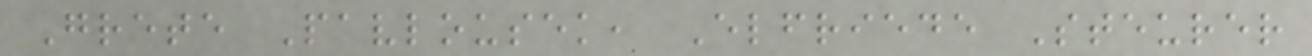Grete Pavlousek, Elfriede Steurer
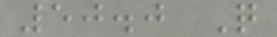50.0 Q
